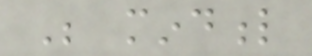Be mindful
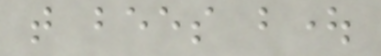that bees bought
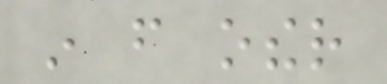in from other
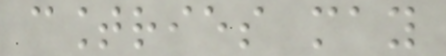countries may
